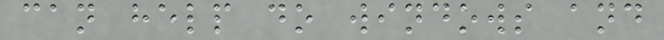can help do windows and
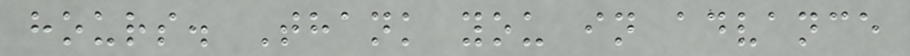hours. Thank you in advance
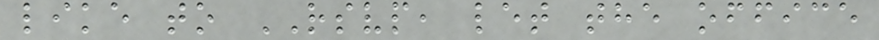like to RSVP, let the office
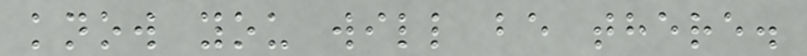know you will be there.
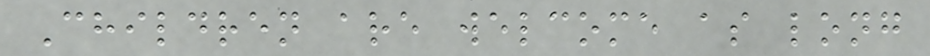Children are welcome as long
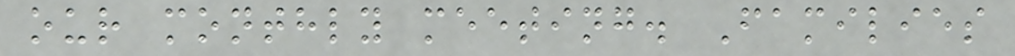our monthly meeting. Families
